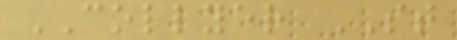COLLYER ST
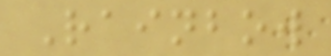Rainbow
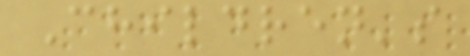Children's
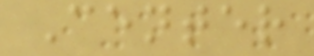Center
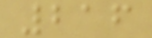216
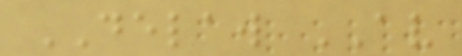DELAW AV
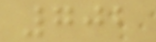702
